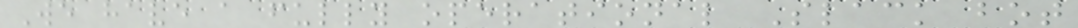We have a fully operational Slack bot
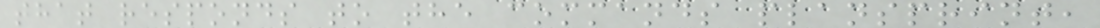that responds to the commands plansprint,
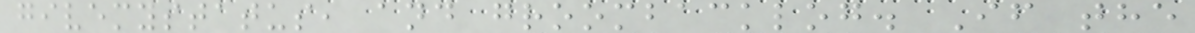givemystatus, and groombacklog. If the
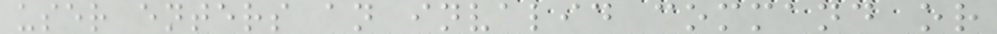user enters an invalid command or
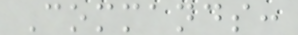Commands:
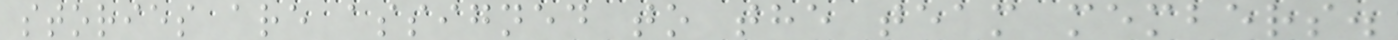stories are assigned to the team members.
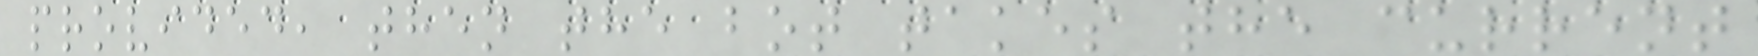provided, then the bot takes the current
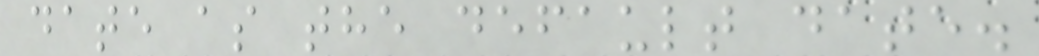date as the default date.
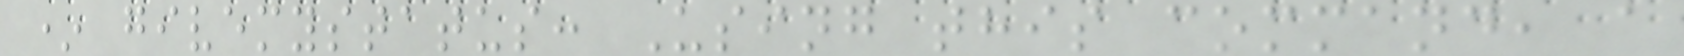* givemystatus: Using this command, a
